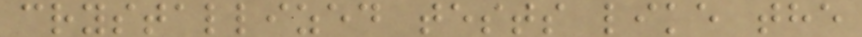crystallized tests like the
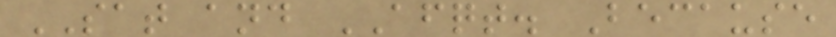SAT and AFQT. Because
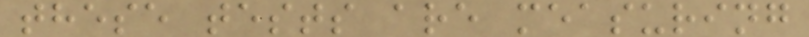these tests are measuring
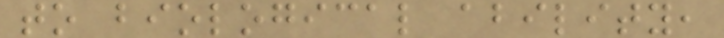to biological ability,
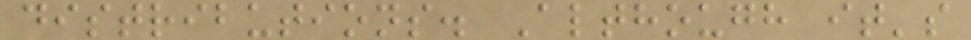distributions. Although it's
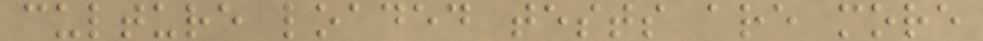culture loaded tests are more
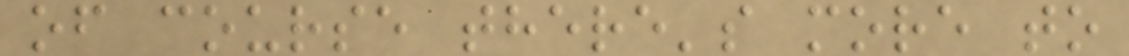of course there's more to
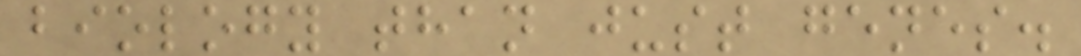biology than just genes.
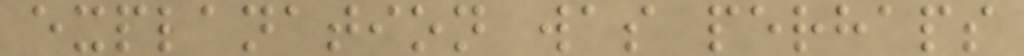explanation was perhaps
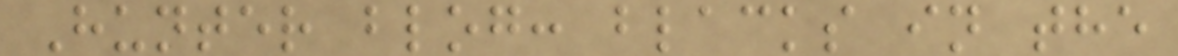Hunter blog: blacks in the
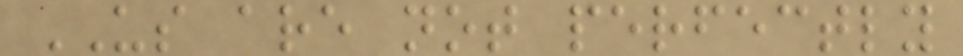US are not perfectly
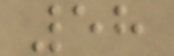58
